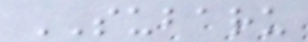SUBARU
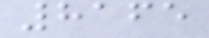8165
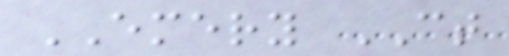EMERY CT
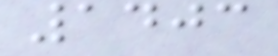1403
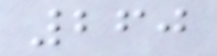260
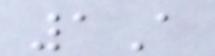1A
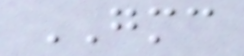GMC
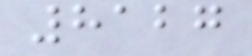8127
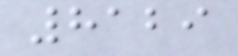8129
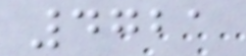4721
